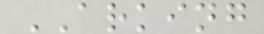ARKING
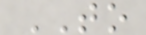TO
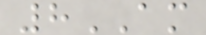8AM
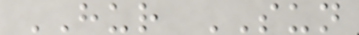HUR SUN
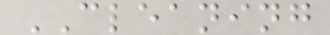CLEANING
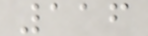116
